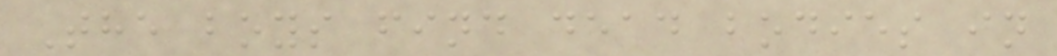The boys find dead bodies in
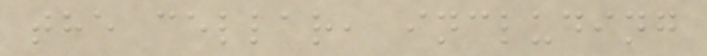the cellar, including
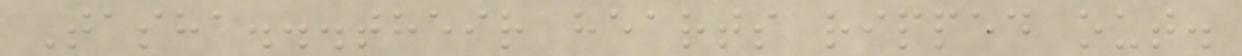Tasha...their hearts ripped out.
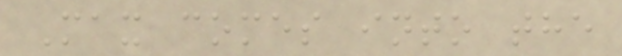Max comes into the
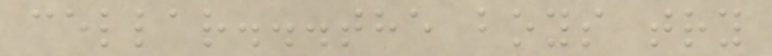cellar...the boys try
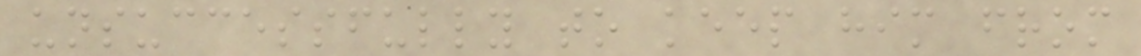unsuccessfully to keep him from
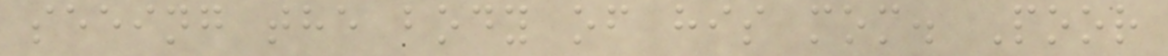seeing the body of his mom. Poor
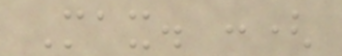Max. :(
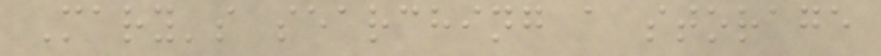Mary's searching a storage
